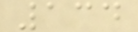134
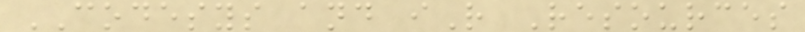CODESYS and iR Resources
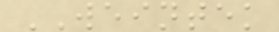WEINTEK
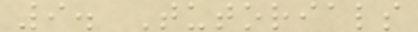9. Tutorials
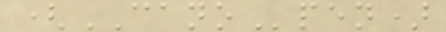(CANOpen)
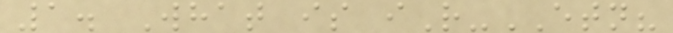1. What is iR-ETN?
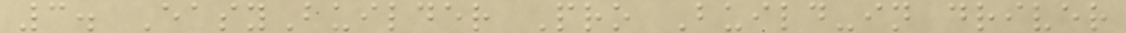3. EasyBuilder Pro Build-in driver
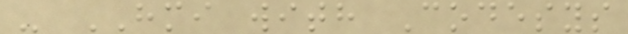- HMI with Codesys
